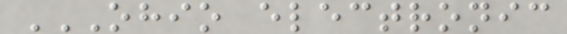OHIO ELECTRONIC
